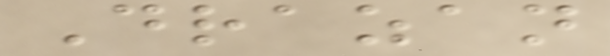Drazan
